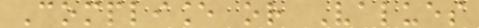Compliance or Values
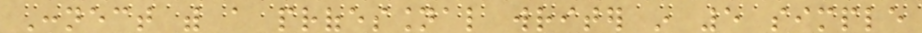Connect with a professional writer in 5 simple
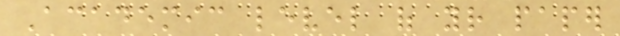Academic level of your paper
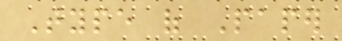Type of Paper
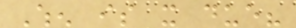When is it due?
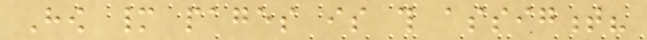How many pages is this assigment?
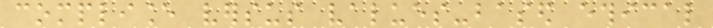compliance versus values-based ethical
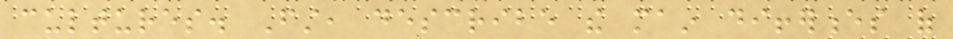cultures. First, describe the main differences of
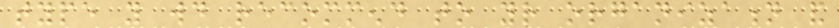type you would recommend to your organization and
